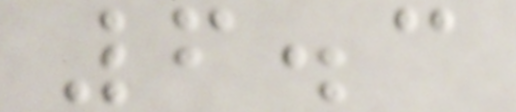6.3
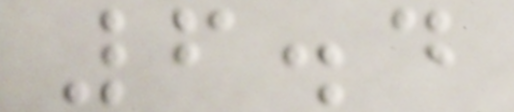6.4
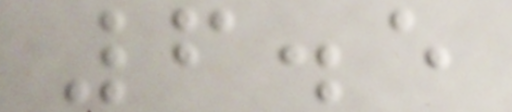6.5
